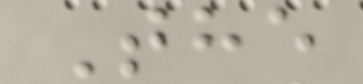The
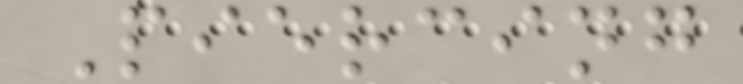Piercing
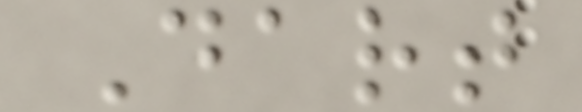Dart
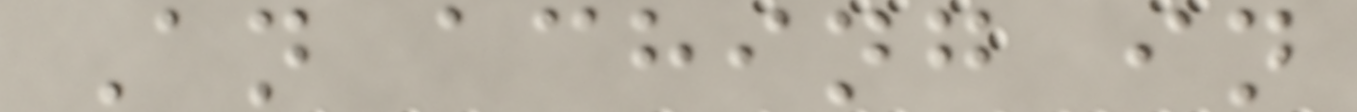An aching in
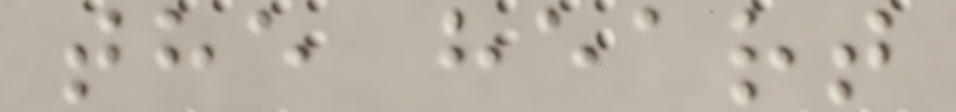the heart
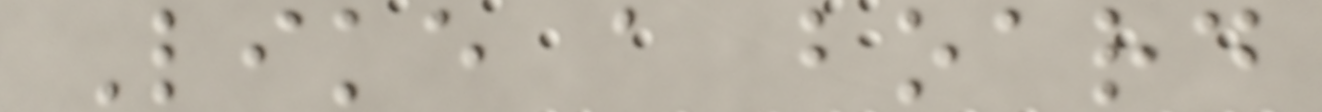Like a board
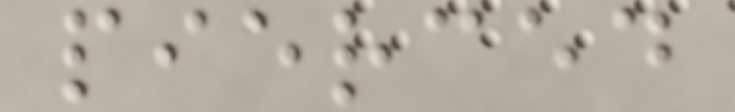pierced
